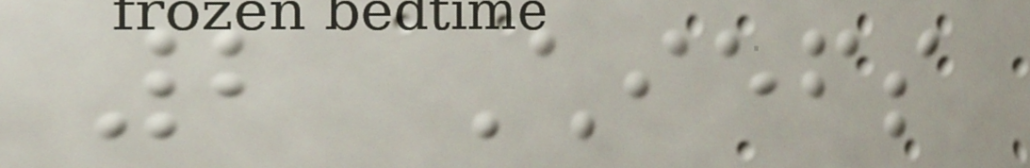2 Chiefs
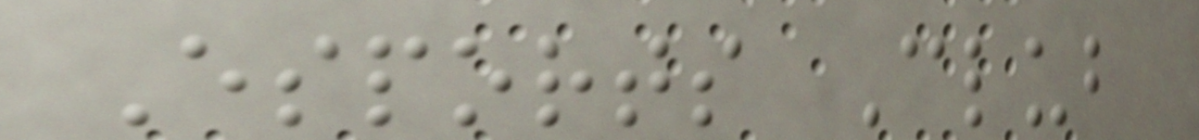Esports Club
